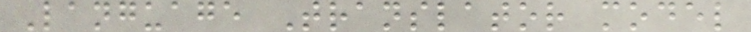Language Translator model
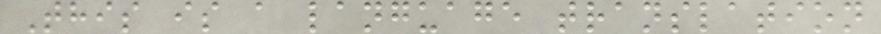This is a language translation
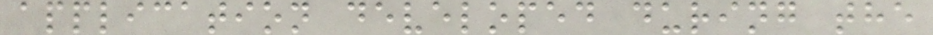application developed during the
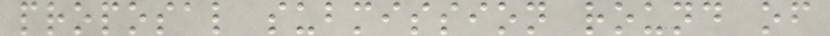proposal submission round of
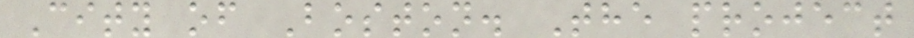City of Boston. The project
